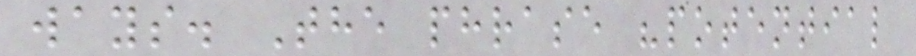ways. The phrase "potential
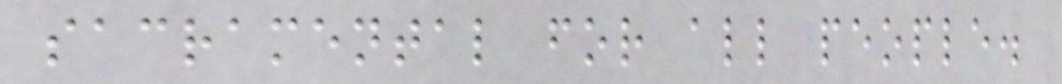sacramental for all people.
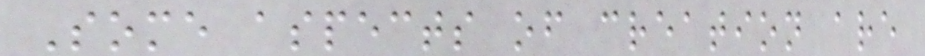Some aspects of creation are
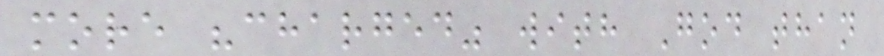more "charged" with God than
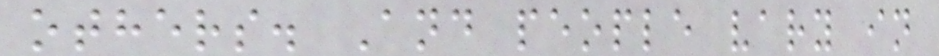others. And people vary in
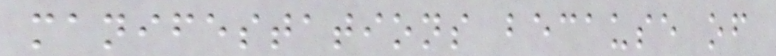manifestations because of
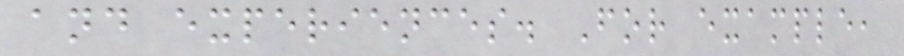and experiences. For example,
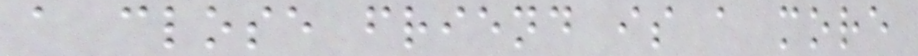a close friend is a more
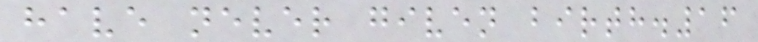have never given birth.16
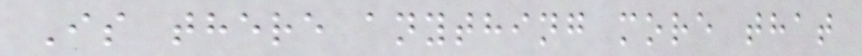Is there anything more that
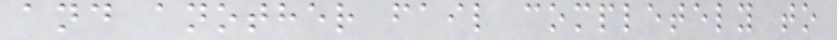and another fail completely to
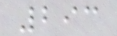293
